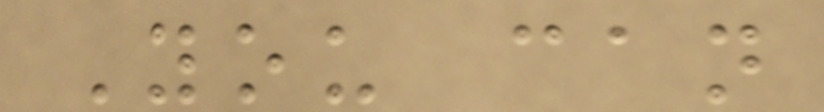You can
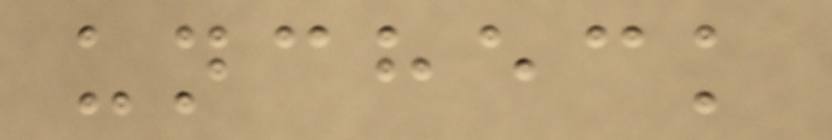uncheck
